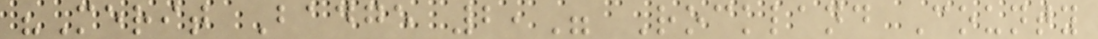"Merit Badge 2," Rockland County
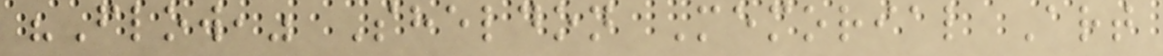"Flow," Sheldon Memorial Art
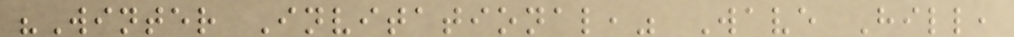"Winter Invitational," Wave Hill,
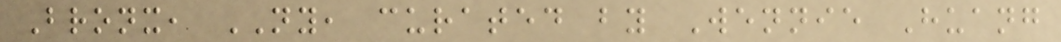Bronx, NY, curated by Wennie Huang
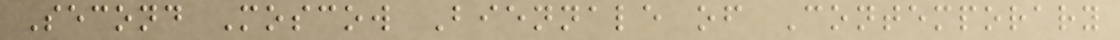Second Moscow Biennale of Contemporary
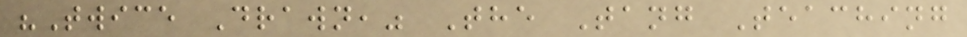"Twice Drawn," The Tang Teaching
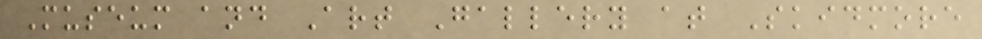Museum and Art Gallery at Skidmore
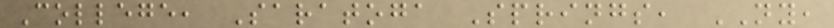College, Saratoga Springs, NY,
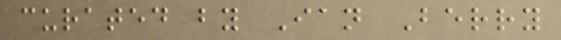curated by Ian Berry
